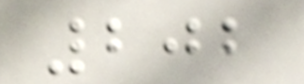202
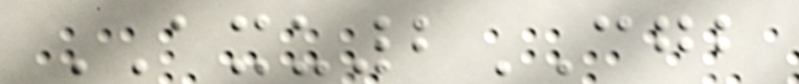AXU2CGB
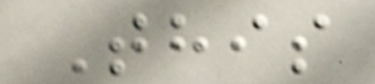This
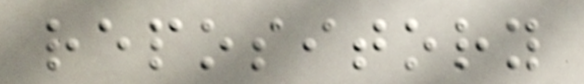repository
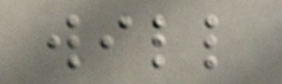will
